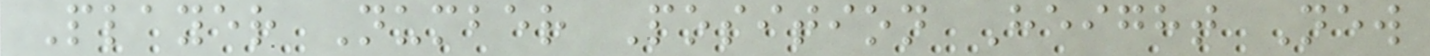Player Number Position Height New
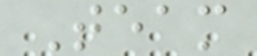Team
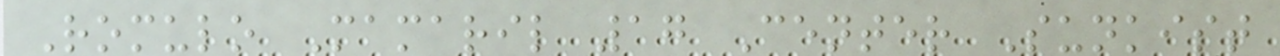Romulo Mamaril 17 Center Sunkist
